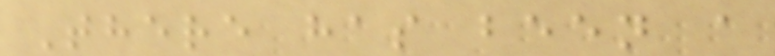There has been a
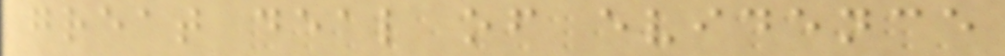great deal of evidence
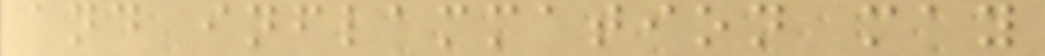and inflammation may
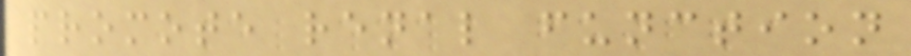promote renal function
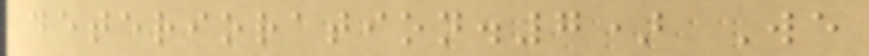deterioration.7) We
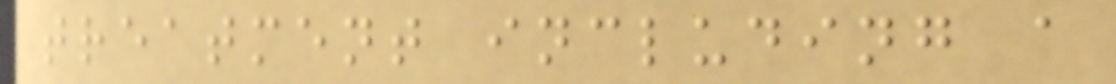treatment including a
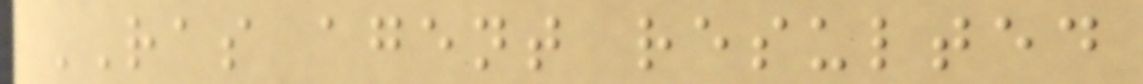RAS agent resulted
